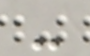-
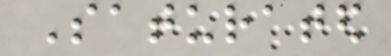Saturated
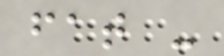fat -
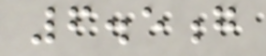6.5g
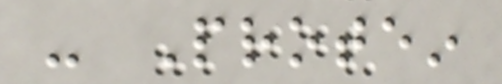- Protein
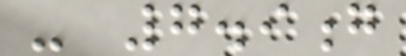- 7.9g
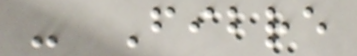- Fibre
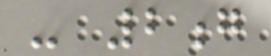- 2g
